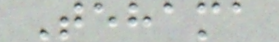Tehama
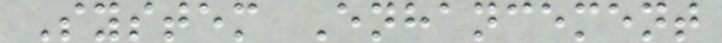System Enhancement
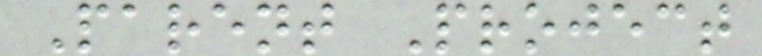Parent Project
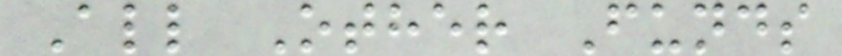All Other Funds
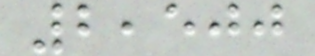2,500
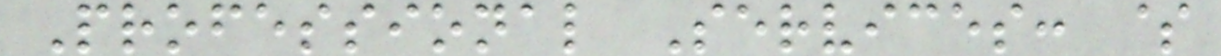Professional Services: $
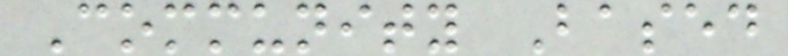Community Based
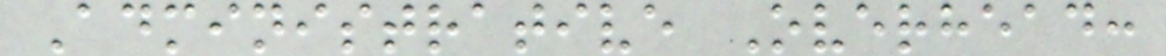Administrative Overhead:
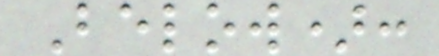Below):
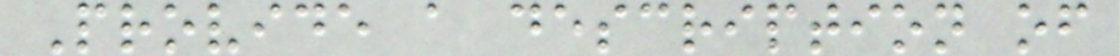Provide a description of
